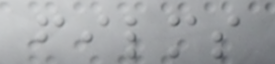films
